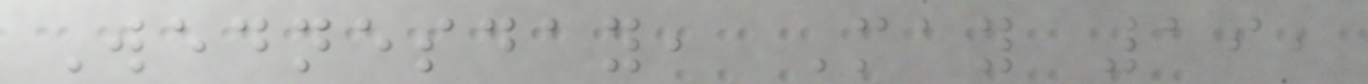Wednesday, May 19,
